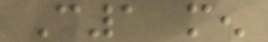C1 men
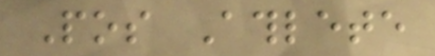Pos Athlete
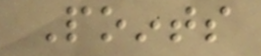Points
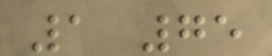1 75
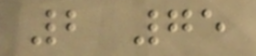2 75
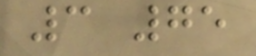3 75
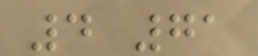4 71
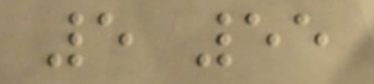5 55
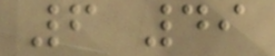6 49
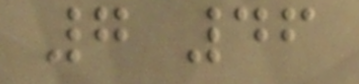7 46
